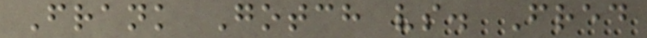Frank Gotch vs. Fred
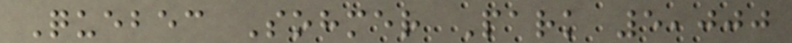Quebec Sohmer Park 5,000
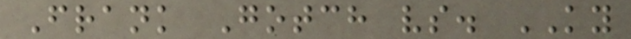Frank Gotch vs. KY
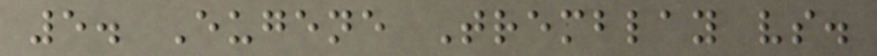5. Eugene Tremblay vs.
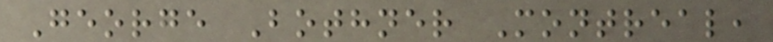George Bothner Montreal,
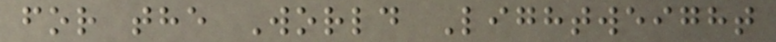for the World Lightweight
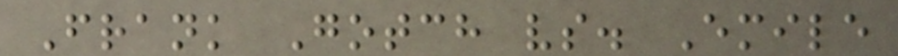Frank Gotch vs. Emile
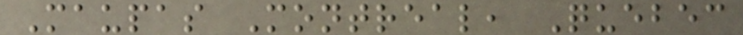Maupas Montreal, Quebec
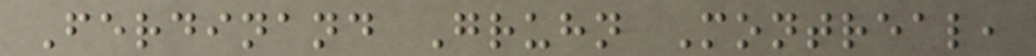Ferdinand Gruhn Montreal,
